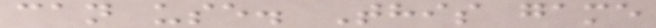can use. This game
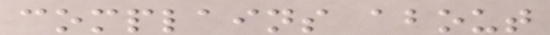complains about
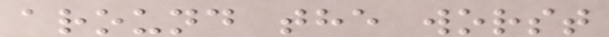around the worst
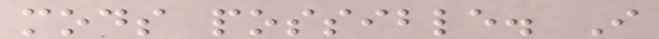mods possible. I
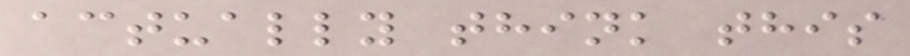actually think this
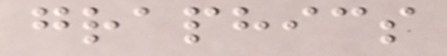graphics
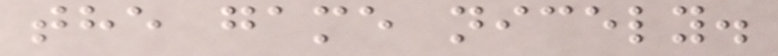the game nicely.
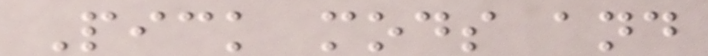Pick mods and
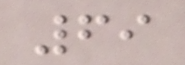69
